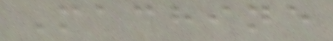Machine
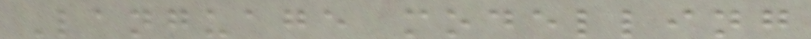Language modelling
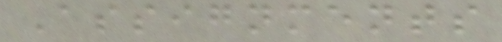Assignments
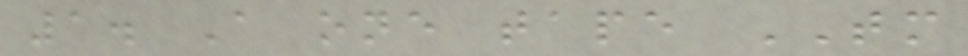1. A one tape TM
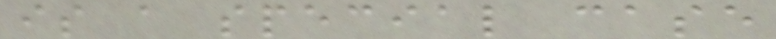is a special case
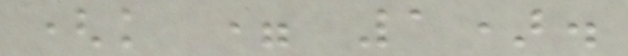(k = 1).
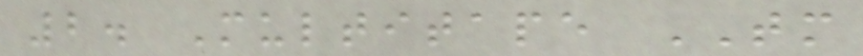2. Multitape TM
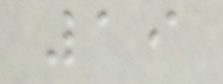19
